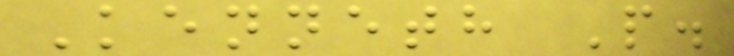Kenneth P.
